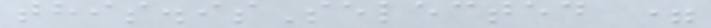this.isSelected =
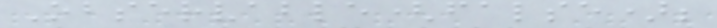Observable(false);
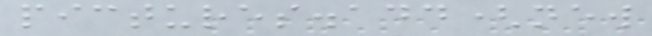pictures.add(new
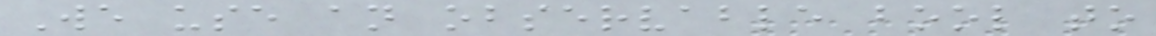We use an observable bool to
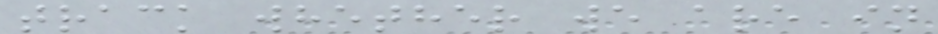track whether we are in
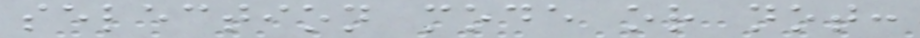selection mode or not:
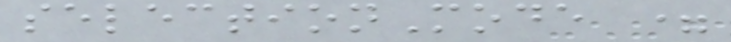selectionMode =
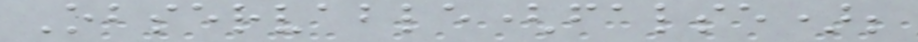Observable(false);
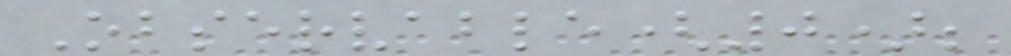Observable(0);
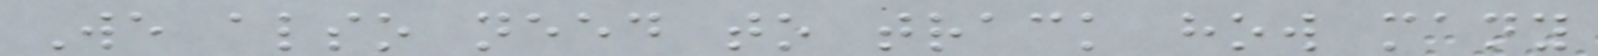We also need to track how many
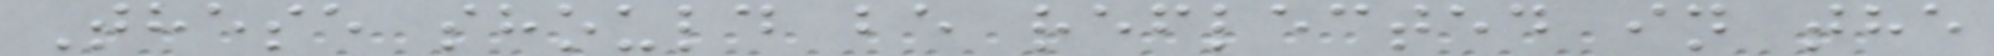These should be reflected in the
